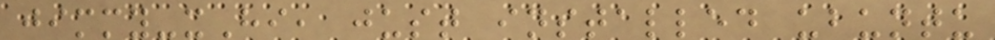jimmy-xHi, just installed ubuntu
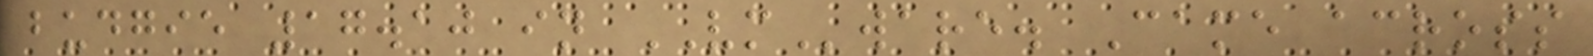budgie 17.10 in VMware. Came across
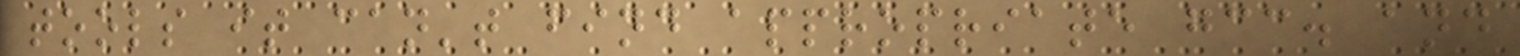tools it can't find appropriate gcc. and
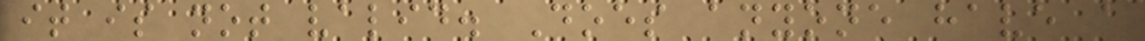it is not valid. Does anyone have a
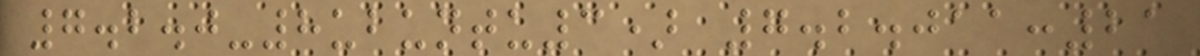7.2.0-8ubuntu3) 7.2.011:21
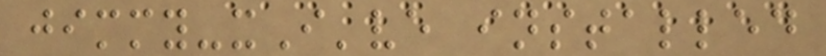jimmy-xI've installed
